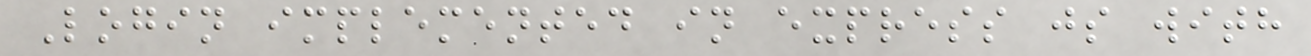Login implemented in express js with
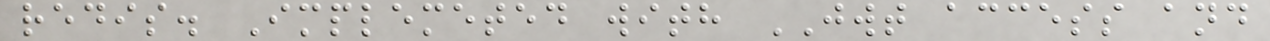redis. Implemeted with JWT access and
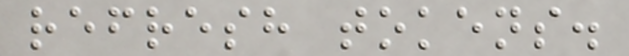refresh tokens.
